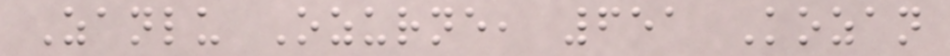Zanlu Ozurne, 651 Kozan
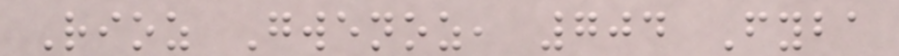Rioz Gwenoz, 704 Fyba
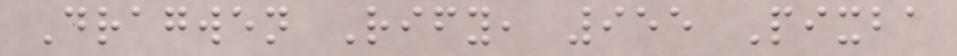Dragwen Rify, 955 Pixba
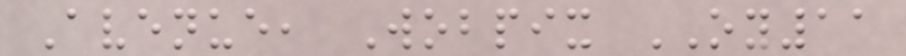Avenue, Wobpix OY11
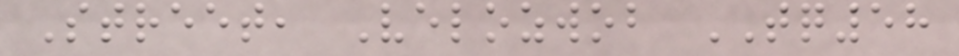Street, Velozwob TQ58
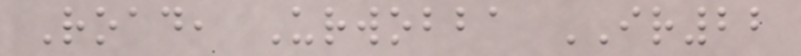Road, Urwobba IR22
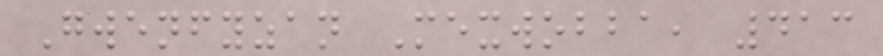Gwenfyzan Mexwobba, 413
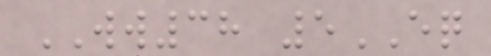WW38 5EQ
